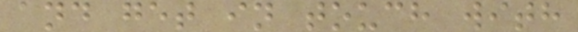and get in touch with
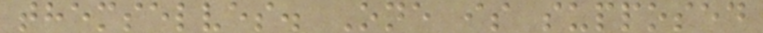themselves. One is supposed
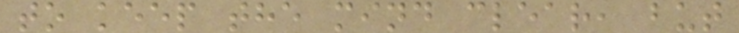to keep the mind clear, but
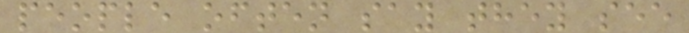people often say they see
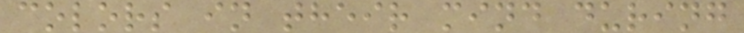colors in their mind during
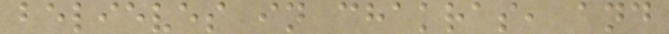believes in chakras, and
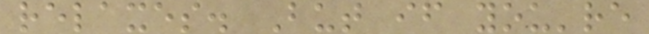relaxes. But if you're
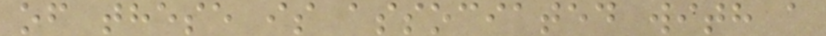of these is associated with a
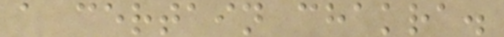a certain chakra.
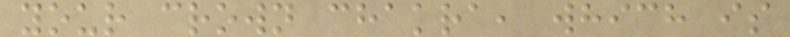your crown chakra, which is
